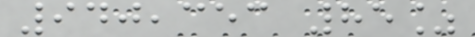940,353 85%
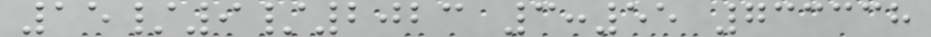15/9/2023 3:55 733338
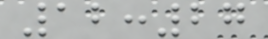12:27
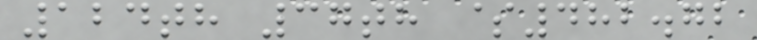124th 37th $482.72
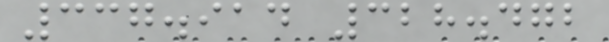337.914 328.472
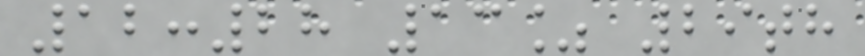12:28 13% 29th
